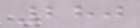280
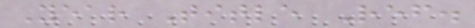Year Title Ref.
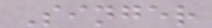Singer
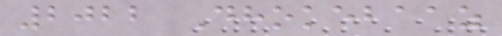2022 Dhokebaaz
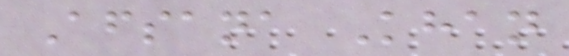Afsana Khan
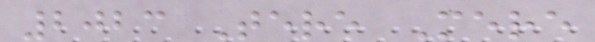2023 Tere Mere
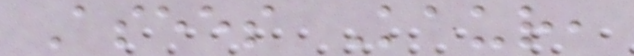Asees Kaur,
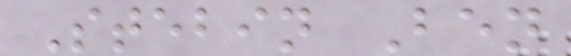Stebin Ben
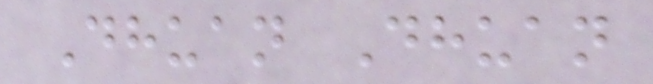Dhuan Dhuan
